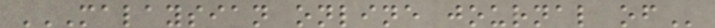MALAYSIAN ONLINE JOURNAL OF
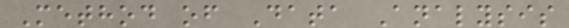Method of Data Analysis
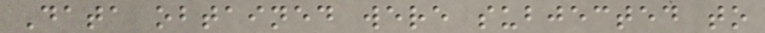Data obtained were subjected to
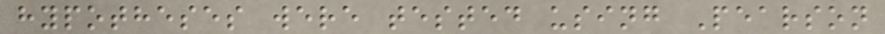hypotheses were tested using Pearson
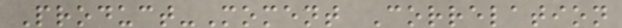Product-Moment Correlation
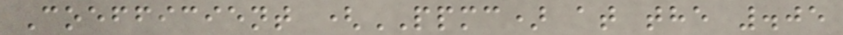Coefficient (PPMC) at the .05
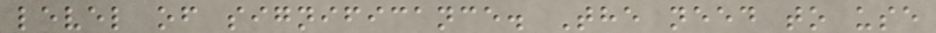level of significance. The need to use
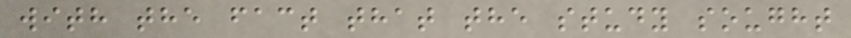with the fact that the study sought
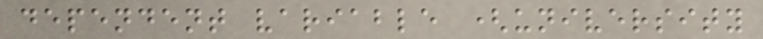dependent variable (university
